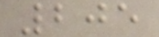205
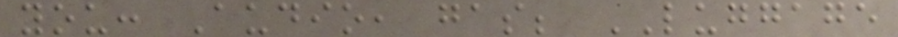you: Audio, gas; LUGGAGE
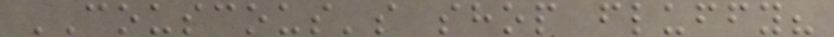COUSCOUS's shop fluffy?
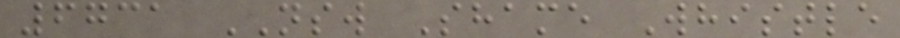6731 NSW Shame Whistle
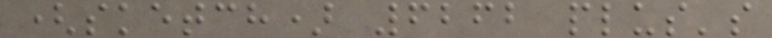(sketch) 6262 plus's
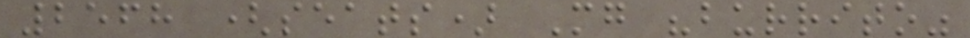2568 (seats) Mg "burrito"
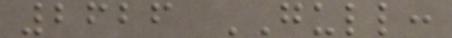2626 GULL:
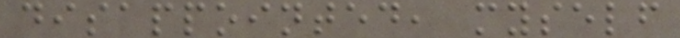disappointed, myself
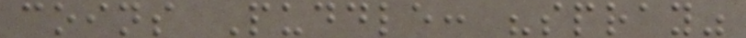coins Puddle: "spray"
